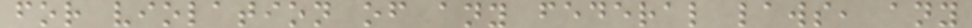for violation of any federal laws, any
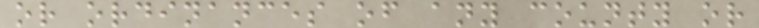or ordinances of any county or
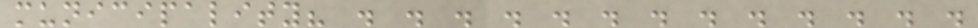municipality? . . . . . . . . . . . . .
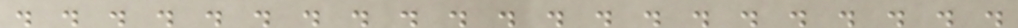. . . . . . . . . . . . . . . . . . . . .
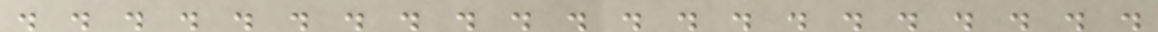. . . . . . . . . . . . . . . . . . . . .
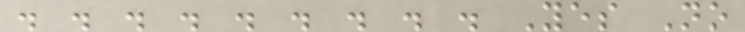. . . . . . . . . Yes No
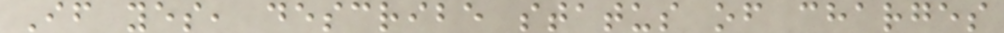If yes, describe status of charges
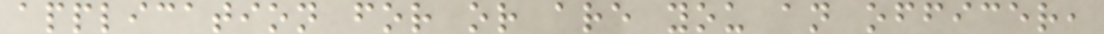application for or are you an officer,
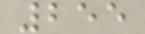255
